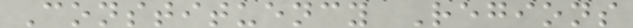Constituency Regions
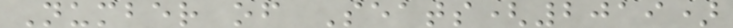Number of Seats(2019)
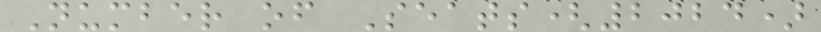Number of Seats(2024)
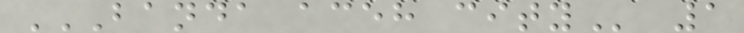BANDA ACEH CITY 1
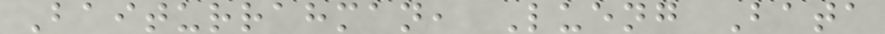Baiturrahman, Lueng Bata
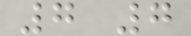7 7
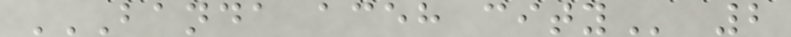BANDA ACEH CITY 2
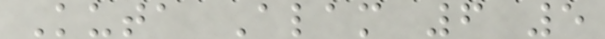Kuta Alam 6 5
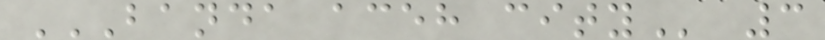BANDA ACEH CITY 3
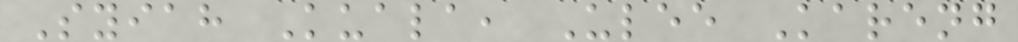Syiah Kuala, Ulee Kareng
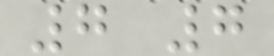7 7
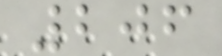206
